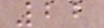22
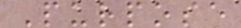Purpose
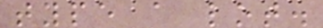type a lot.
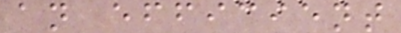an efficient
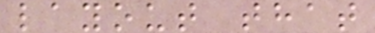layout that
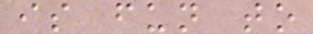is fun to
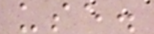use.
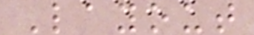Layout
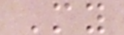My
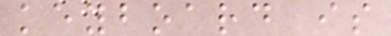keyboard is
